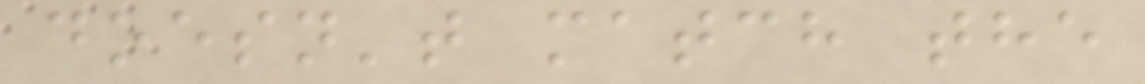doesn't match the
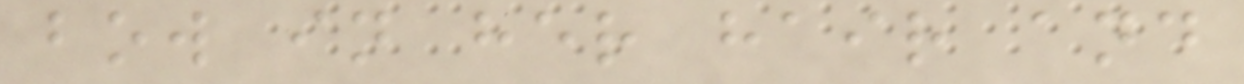bow in her hair and
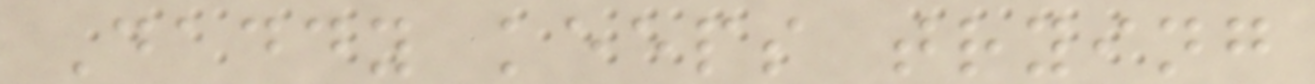Daddy keeps trying
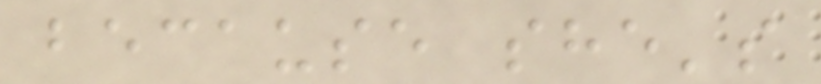because she's
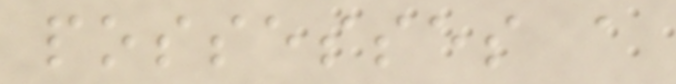possesses a
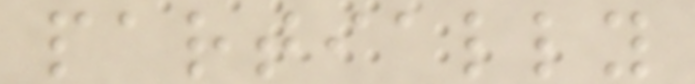partially
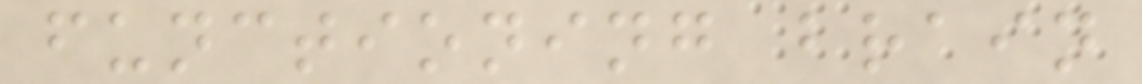functioning brain
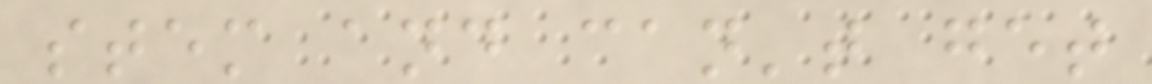stem and can't get
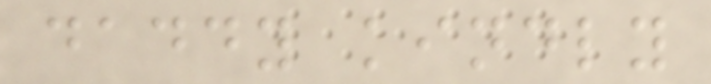daddy kindly
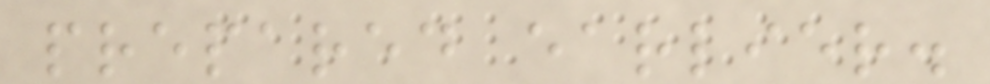prepared earlier.
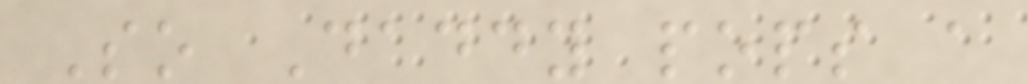So Daddy pops a
